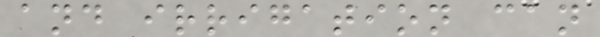and irrigation can
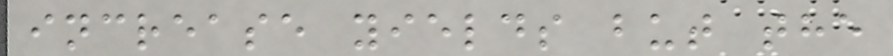increase yields but the
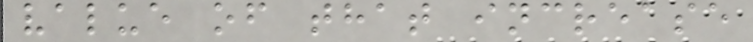value of that increase
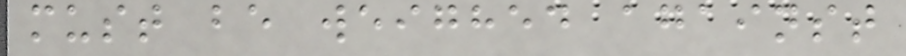must be weighed against
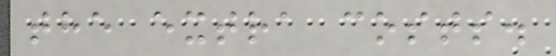the extra costs.
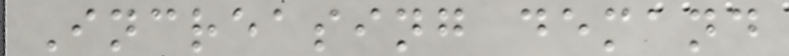Increasing demand
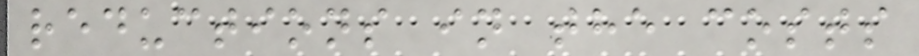reductions in the costs
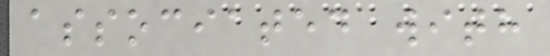associated with
